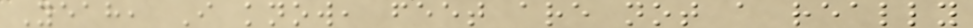Yeah, I know, feet are not a really
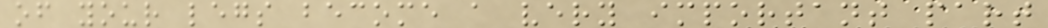of your legs become a very important part
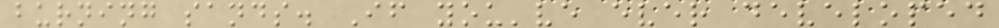burning sands. If you've ever developed
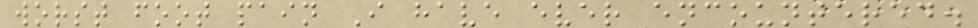worst foot pain I have ever encountered.
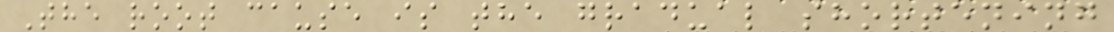The root cause is the gradual shortening
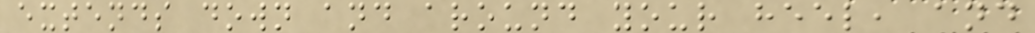extends down and around your heel, and
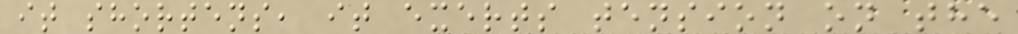it shortens, it exerts tension on the
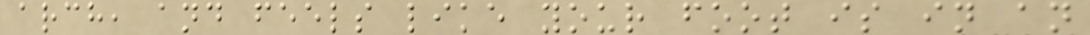arch, and feels like your foot is in an
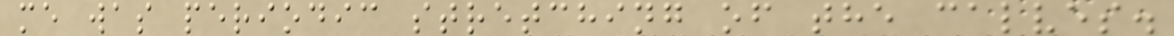me was periodic stretching of the calves.
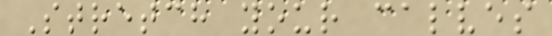Stretch your calves
